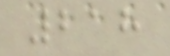218
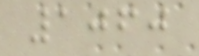1060
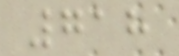718
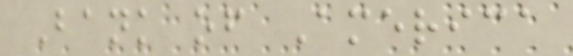Bank of America
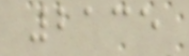2135
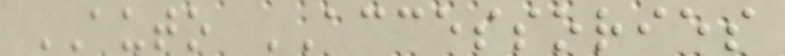AUTO ACCESSORIES
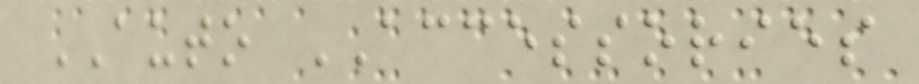AUTO ACCESSORIES
